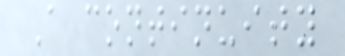A continuity
